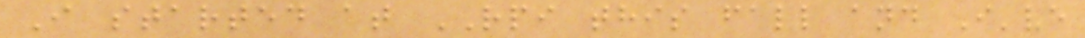I started at RPI this fall and I've
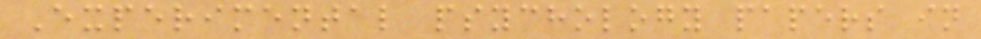Experimental psychology papers in
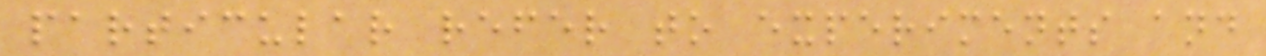particular refer to experiments and
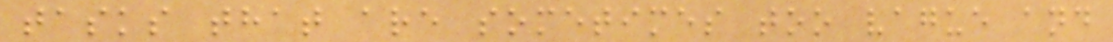tasks that are sometimes too vague and
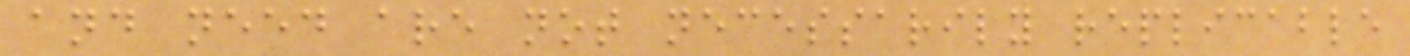and need are not necessarily replicable
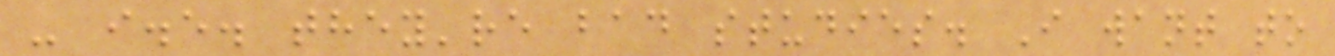- i.e. they're bad studies. I want to
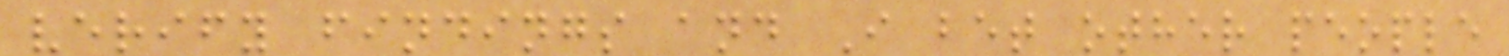verify findings and I bet other people
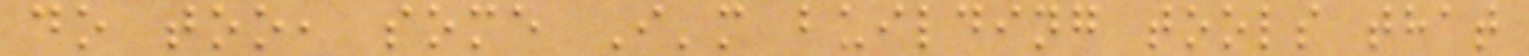do too, some I'm building tools that
